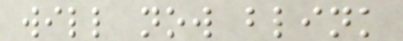will now blink
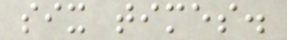six times.
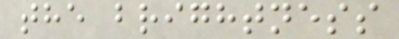the brightness
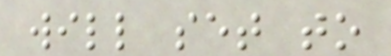will set to
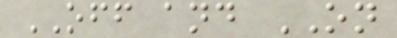OFF and ON
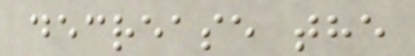decrease the
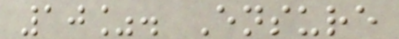10%. Ensure
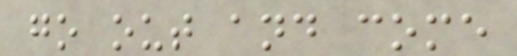go out and come
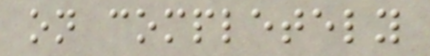on completely
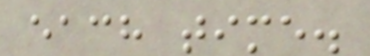each time.
